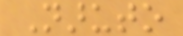Naruto
